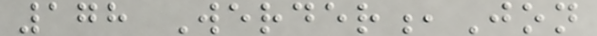178 Werder,Jon
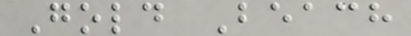Gold Beach
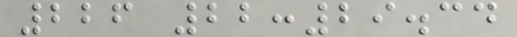226 22:29.34
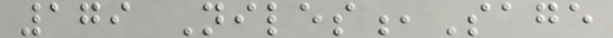179 Niles,Sage
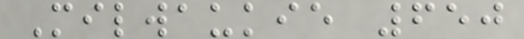Milwaukie 650
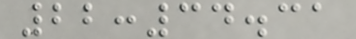22:34.31
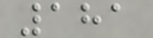181
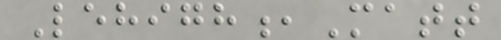Lehigh,Matt
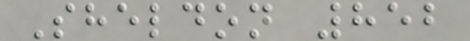Sheldon 852
